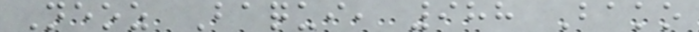Neoz Baqui, 988 Bako
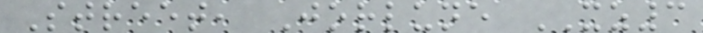Street, Jorlune XZ3
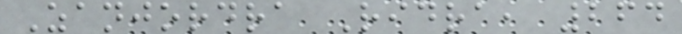Zanjordra Ridra, 264
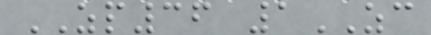ZP36 1ZC
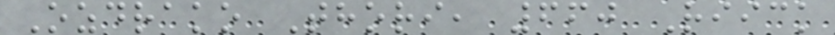Ozdrako Thori, 660 Riick
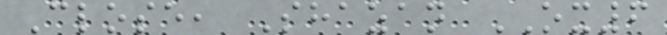Close, Shazan OX6
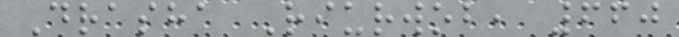Drasha Riurwob, 660
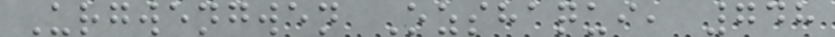Urgwengwen Ozshaqui, 748
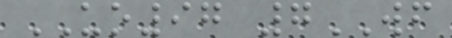UO97 7WF
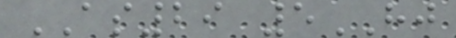AS29 5HJ
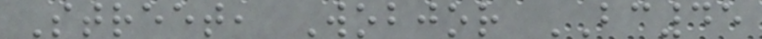Street, Wobjor BC45
